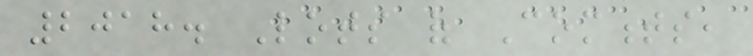2018. Lots of Comments,
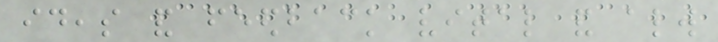ideas and feedback vital and always
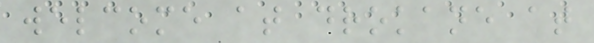welcome at drokane at
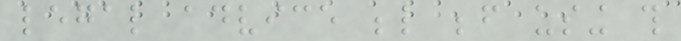legal advice below before using this
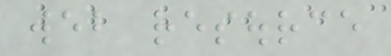web resource
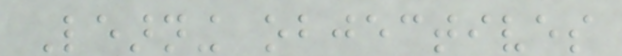Learning objectives
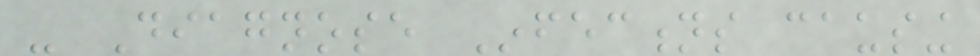- Diagnose Infections causing
